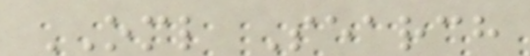OML Search
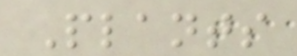Plants
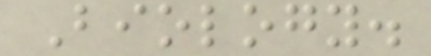Biology.
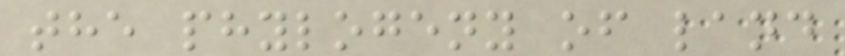the phylogeny of land
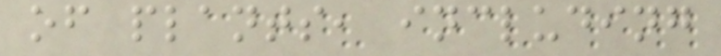of plants, including
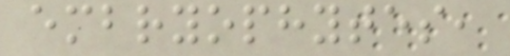embryophytes,
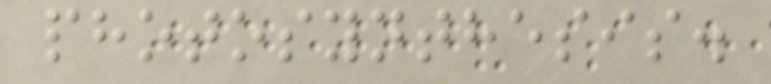photosynthesis.
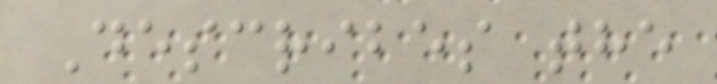Describes the
